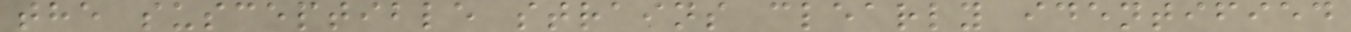the susceptible strains clearly identified
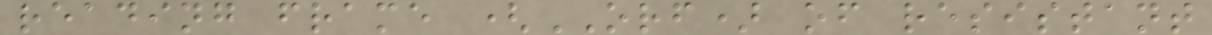reading frame (ORF) of resistant
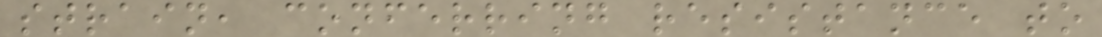strain, conferring resistance to
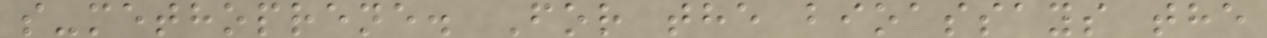s-methoprene. For the bioassays the
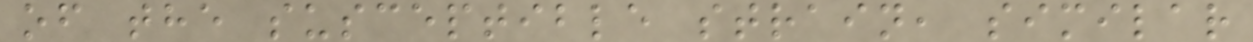of the susceptible strain, similar
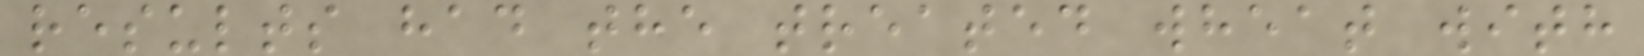results had the treated wheat with
